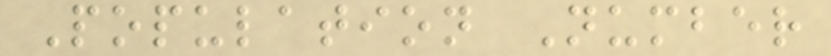Population Number
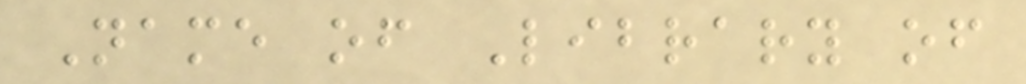Name of Library of
